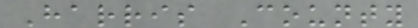Harris County
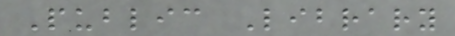Public Library
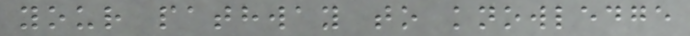your pathway to knowledge
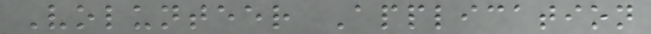Volunteer Application
